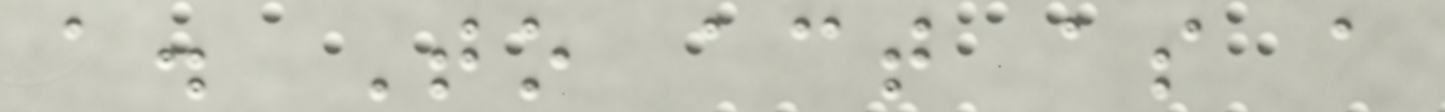a. To act as a
